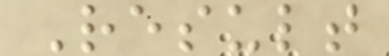Result
